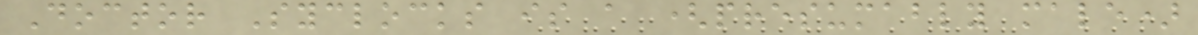Doctor Syclocks is a (presumably male)
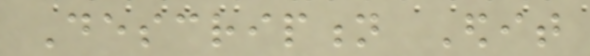Description Edit
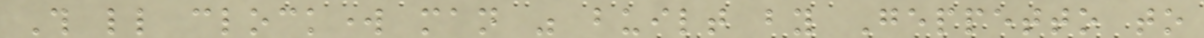This little clockwork man was built by Geppetto to
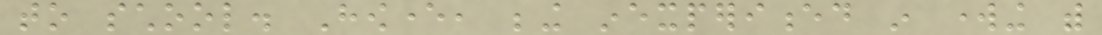to school. However, being inexperienced in working with
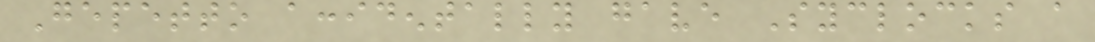Gepetto accidentally gave Syclocks a
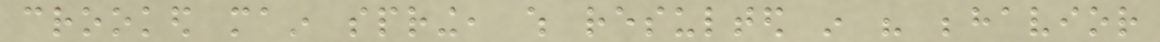crooked main spring, which resulted in his behavior
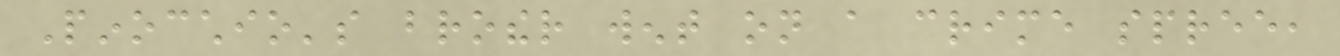Pinocchio's brother went on a crime spree,
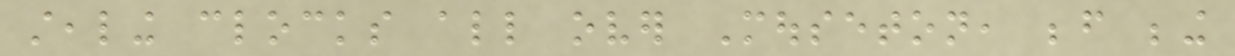stealing clocks all over Mouseton, before being
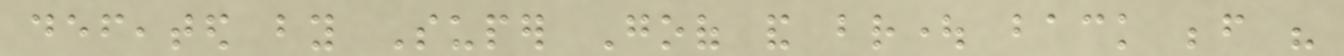defeated by Super Goof and brought back before his
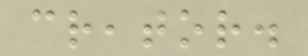creator.
